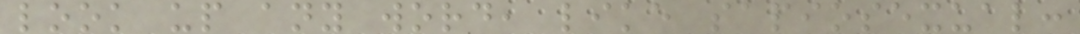look up any word, like sapiosexual:
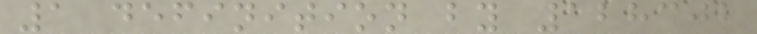1 definition by 128302
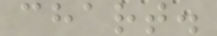chart.
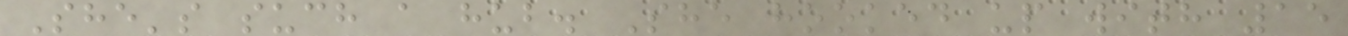She's such a hub. She hooked up with 15
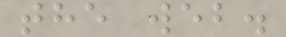the web.
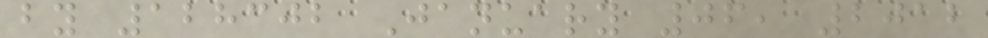by 128302 January 06, 2012
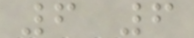6 6
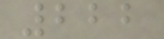222
